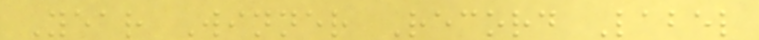Year Winner Record Label
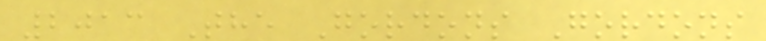2013 The Gordons Gordons
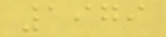1979
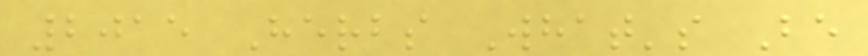2015 Herbs What's Be
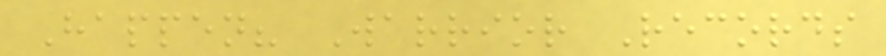Happen? Warrior Records
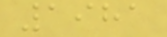1981
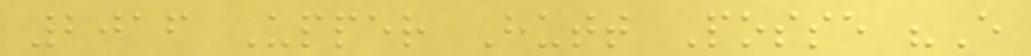2016 Upper Hutt Posse "E
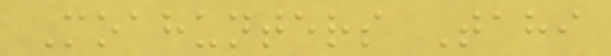Moahunters Tahi
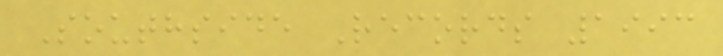Southside Records 1993
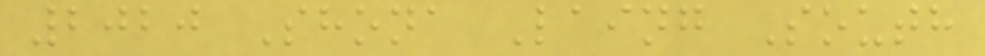2020 Shona Laing South
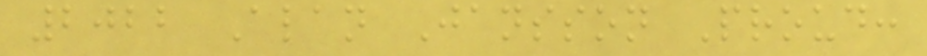2022 Alan Jansson Proud:
